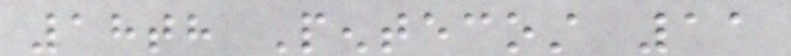18th Pentecost 11
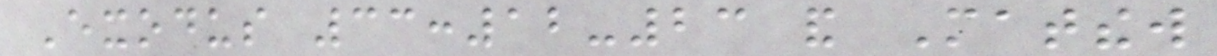Exodus 33:12-23 and Matthew
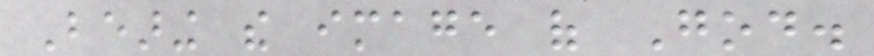Bearing the image of God.
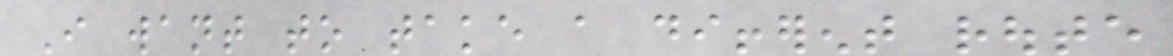I want to take a different route
